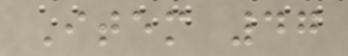Item 47
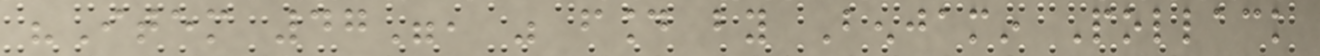"Item 47", was found by Benjamin Pollack
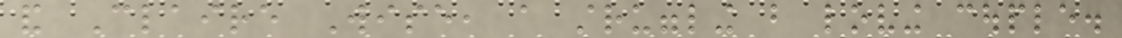and Claire Wise, a struggling but loving couple.
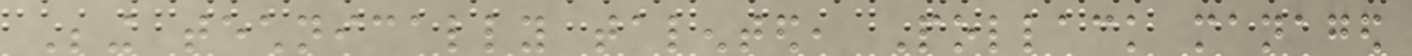Being technically talented, Pollack managed
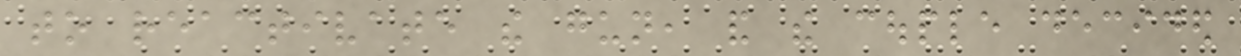to reactivate the gun, and the couple decided
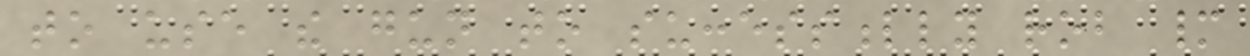to use the gun to successfully rob many
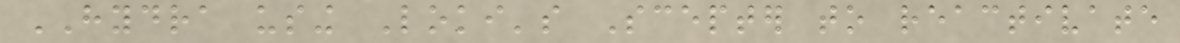HYDRA using Loki's Scepter to reactivate
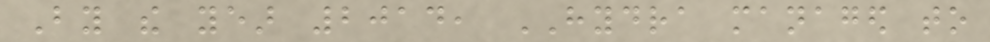By the year 2014, HYDRA managed to
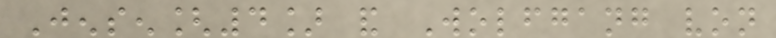Jensen[4] and Wolfgang von
